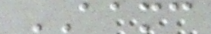AAMC
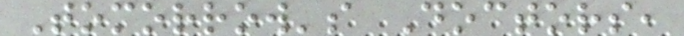Tomorrow's Doctors,
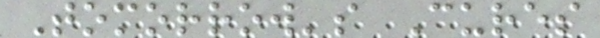Tomorrow's Cures
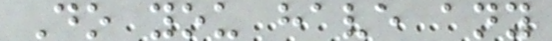Do you have any
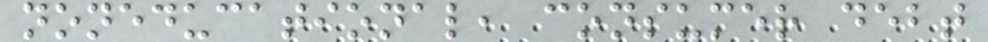noneducational, consumer debt
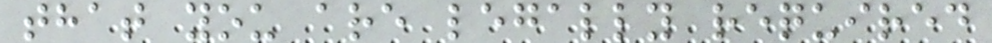that you are legally required
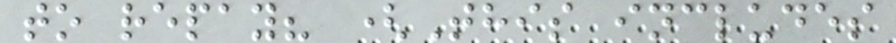to repay? (This includes
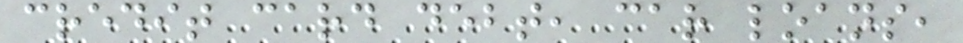credit card debt, car loans,
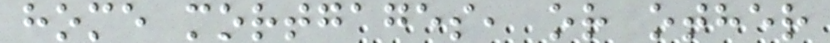home mortgages, or other
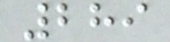289
